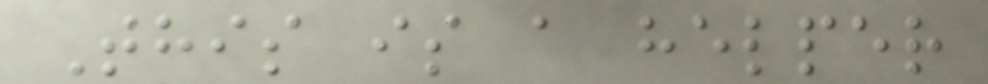This is a helper
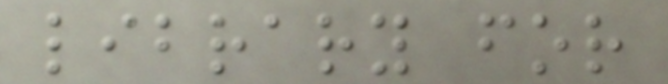library for
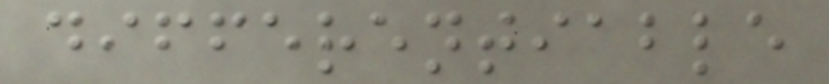differentiable
